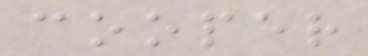cooper
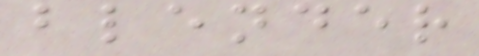blender
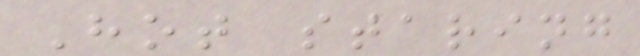Hot staring
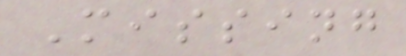Missing
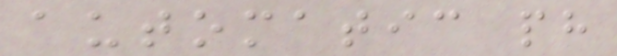automatic ph
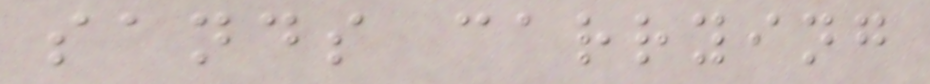sands carrying
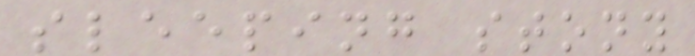sleeping stony
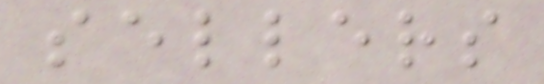sellers
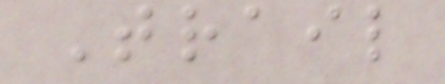Trail
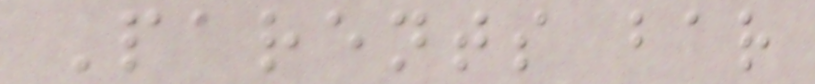Parents bar
